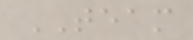TEAM
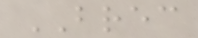BREC
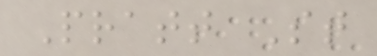Pratt St
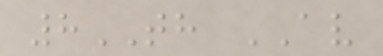8TH AV
